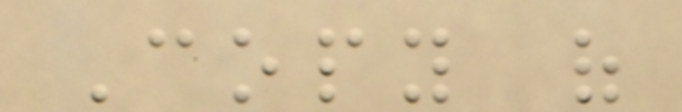Copy of
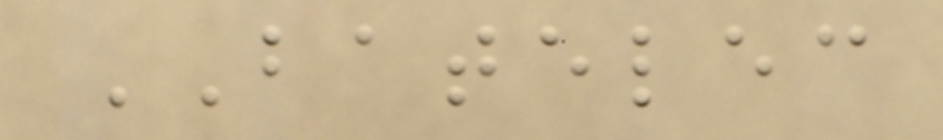BATELEC
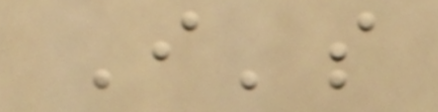I's
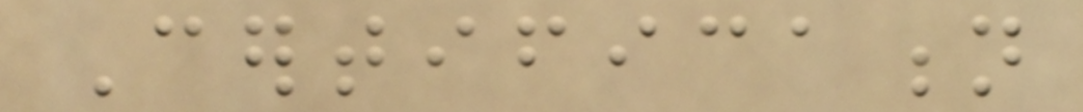Certification
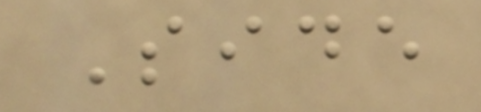Side
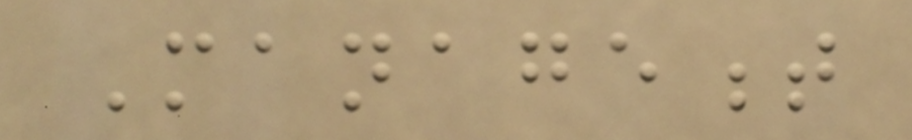Management
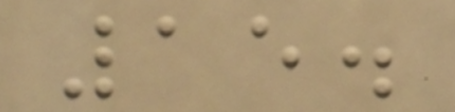15.
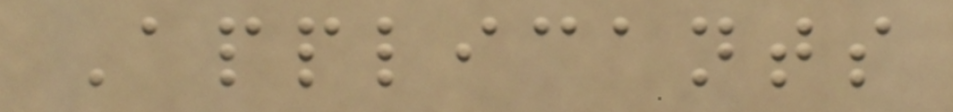Applicants
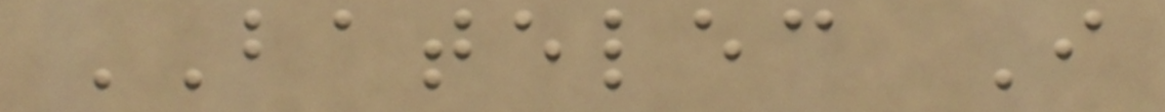BATELEC I
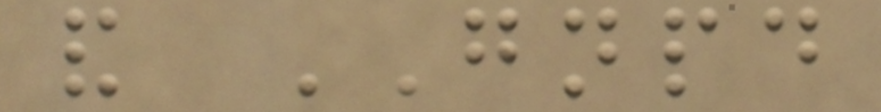and GNPD
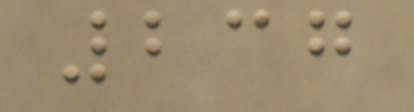237
